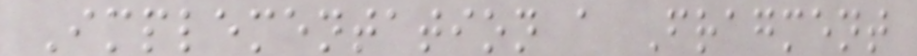Implementation a Fragment
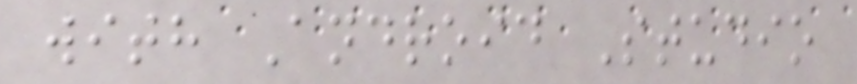with Android Studio
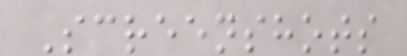Screenshots
